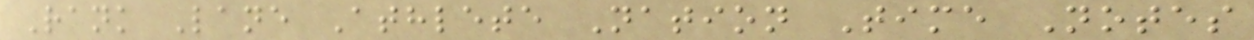Rank Lane Athlete Nation Time Notes
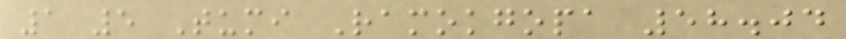1 5 Tumi Ramokgopa 58.04
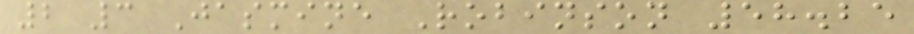2 3 Jasmine Robinson 58.25
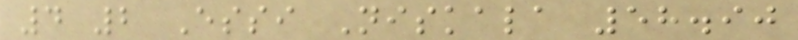4 2 Essi Niskala 58.90
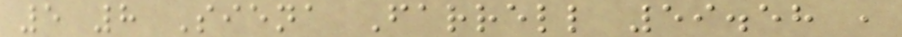5 8 Siena Farrell 59.58 ,
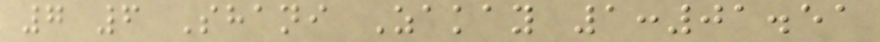7 6 Shani Zakay 1:01.51
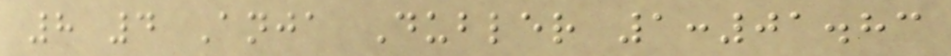8 4 Anja Dubler 1:01.83
